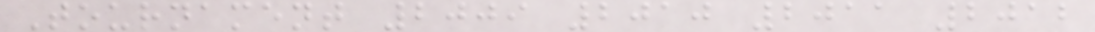Tournament 2009 2010 2011 2012
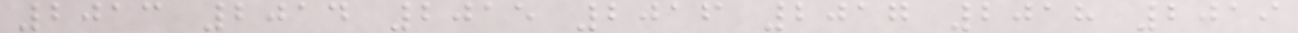2013 2014 2015 2016 2017 2018 2019
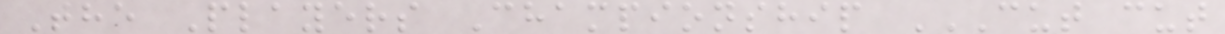The Players Championship CUT CUT
